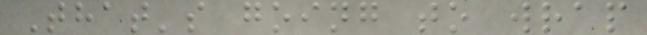That's going to wrap
